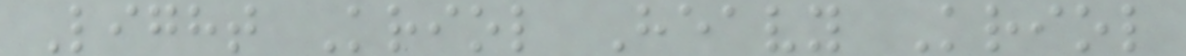Light Kriol Heavy Kriol
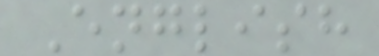English
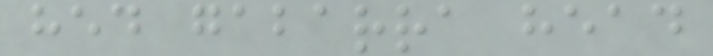hed gabarra head
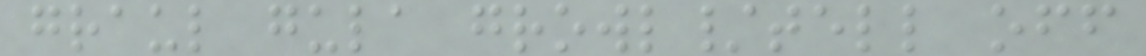graul gula growl/tell off
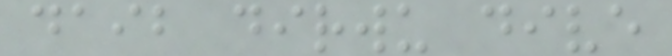daib dirwu dive
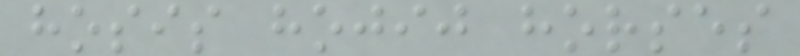hosis hojij horses
